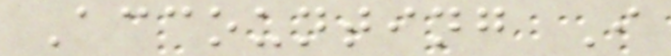Accounting I
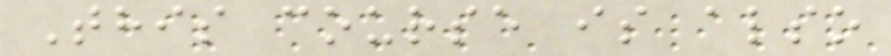This course is also
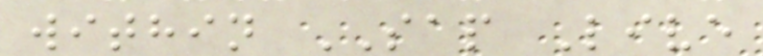within SAP Live
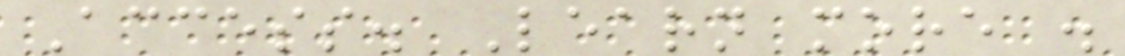Access. Learn more .
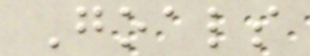Goals
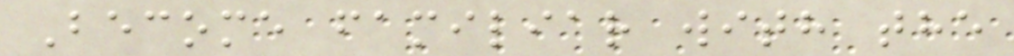Become familiar with the
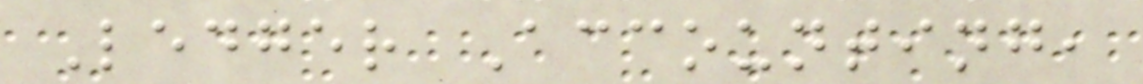Ledger Accounting,
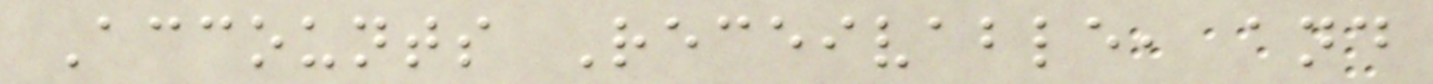Accounts Receivable, and
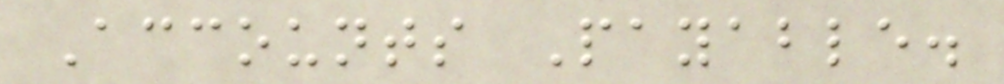Accounts Payable.
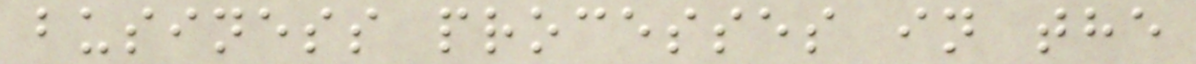business processes in the
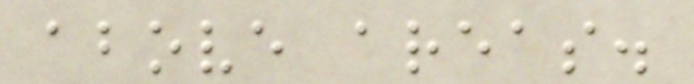above areas.
